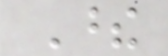These
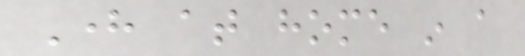Here at home in a
